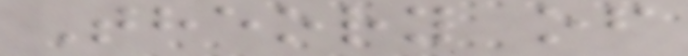Theory of
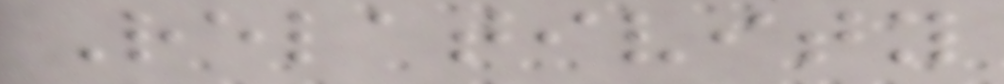Relativity
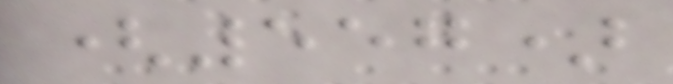(557)
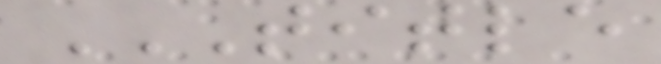TITLE
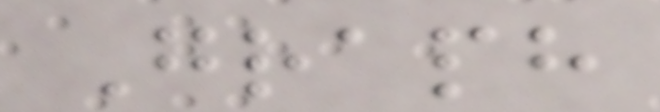Graph
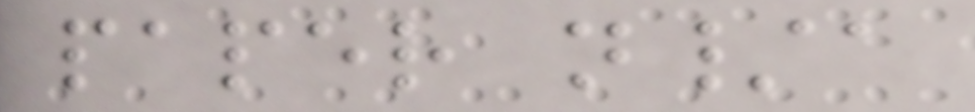paper n/a
